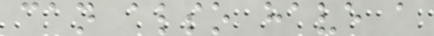can also have a
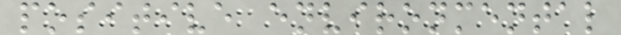positive environmental
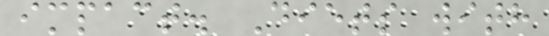impact. Diets with
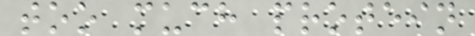too much protein
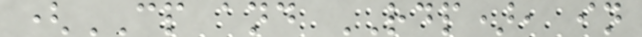(CP and RDP), in
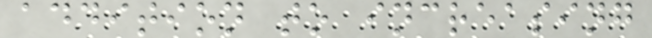addition to increasing
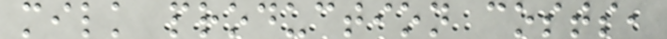milk production costs,
